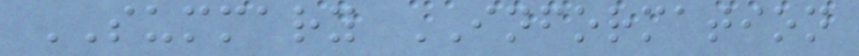SUMMARY INFORMATION
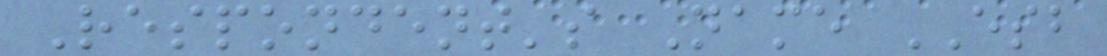Respondent's Name ESB
